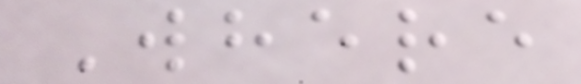Where
